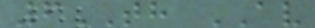6TH AV
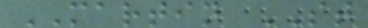MARTIN ST
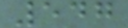547
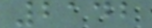2142
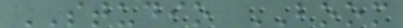STUDIO BOOM
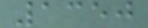1350
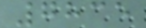7835
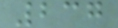237
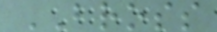BROSS
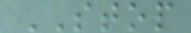STOP
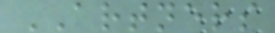ARTNERS
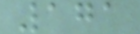171
